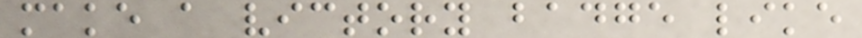make a victory badge like
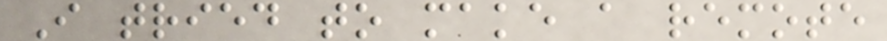I tried to make a remote
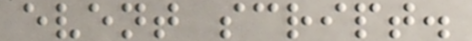event script.
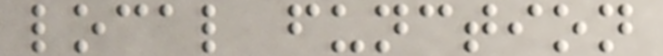local function
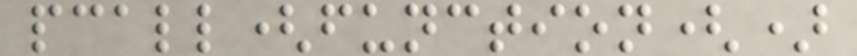pcall(function()
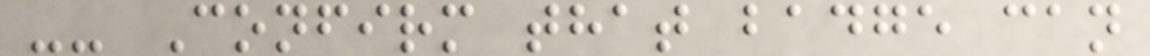-- Confirm that badge can
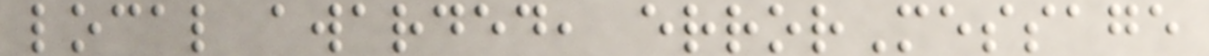local awarded, errorMessage
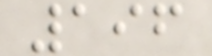196
